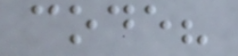code?
